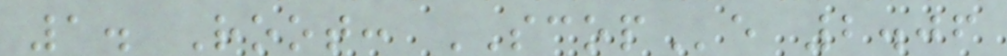1. Root: SCOPe 2.06
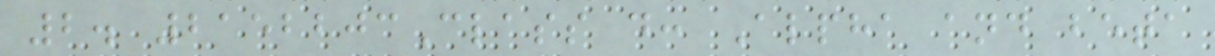2. 2152203Class d: Alpha and beta
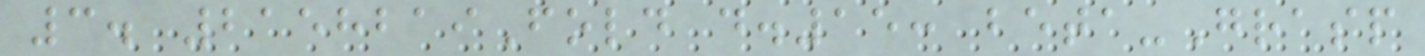3. 2158219Fold d.15: beta-Grasp
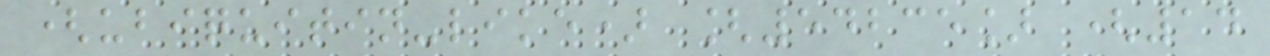(ubiquitin-like) [54235] (14
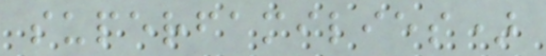superfamilies)
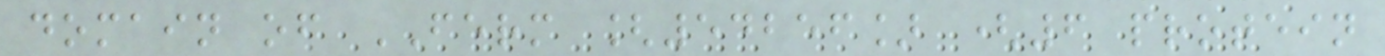domain of FERM [54256] (6 protein
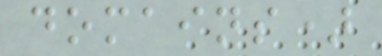domains)
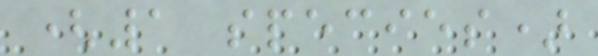(1 species)
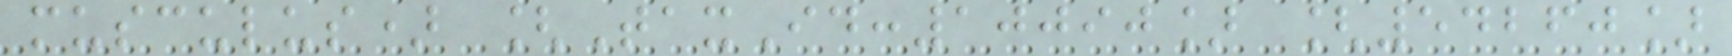musculus) [TaxId:10090] [54260]
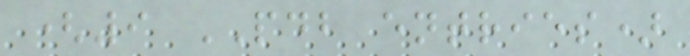(9 PDB entries)
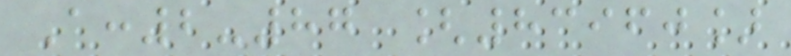A:2-87 [83960]
